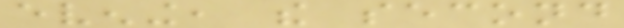evening, the second
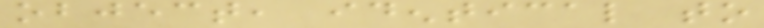object, identical to
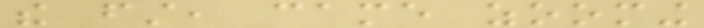the first, came zooming
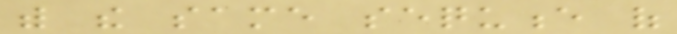with the same sequence of
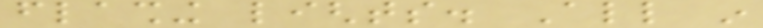flashing lights. All in
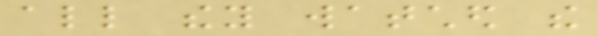all they watched the
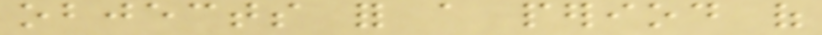objects for a period of
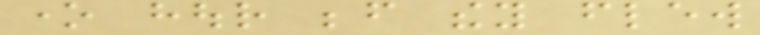one hour before they flew
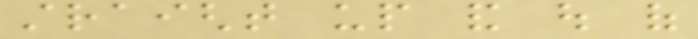straight up and out of
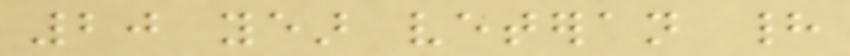20 year veteran had
